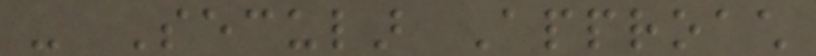- Secular Approach
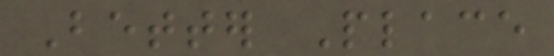Better Place
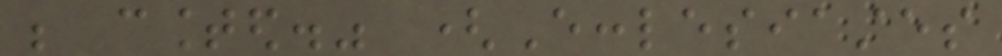be counted." (Ecclesiastes
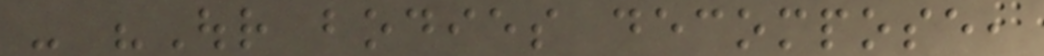- "Our bodies decompose,
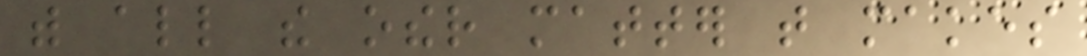with all the other matter that makes
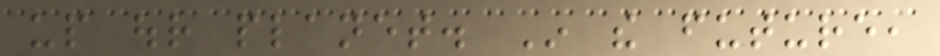up our planet. In the future,
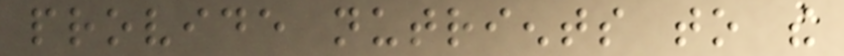provide nutrients to the
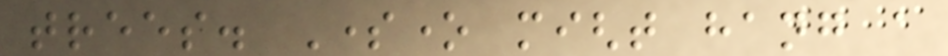trees. Someone might hang a
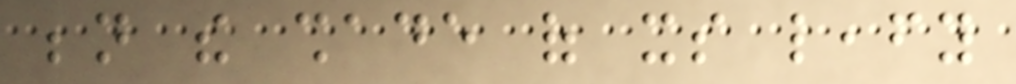beneath the shade of its leafy
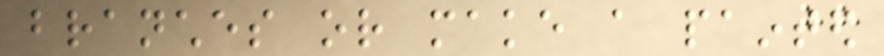branches or make a painted
